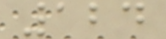124
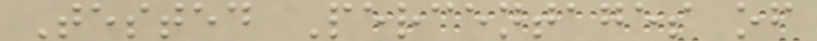Tested Percentages of
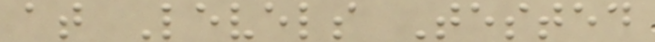at Levels Tested
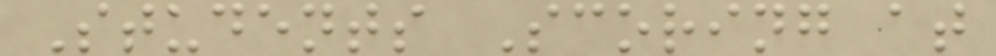Students Scoring at
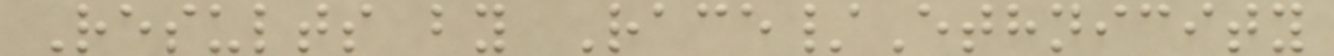Results by Race/Ethnicity
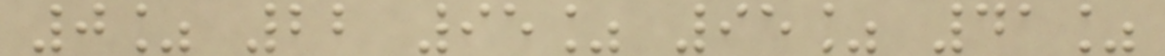0% 22 95% 95% 41%
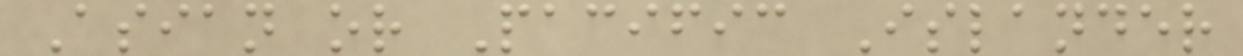Asian or Pacific Islander
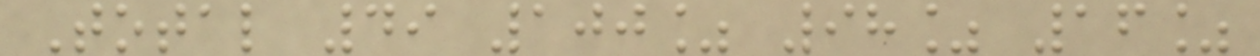Total 49 100% 98% 16%
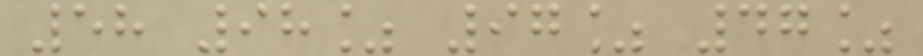58 98% 97% 47%
